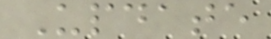Update
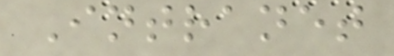Intranet
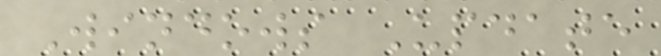Windows Update
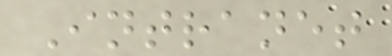Intranet
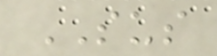SUS
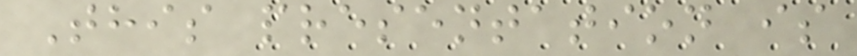This presentation is
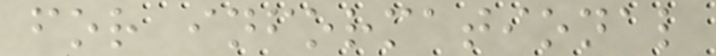for informational
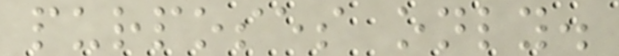purposes only.
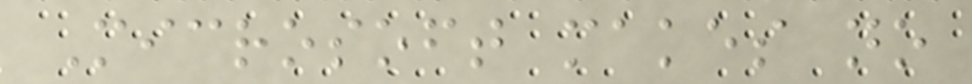Microsoft makes no
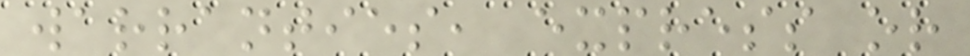warranties, express or
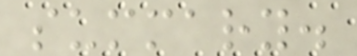summary.
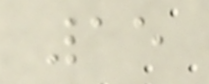15
